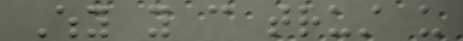Why you can trust us
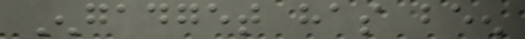Engadget has been
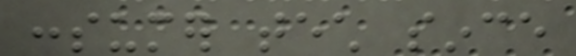consumer tech since
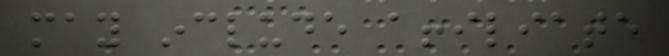may include affiliate
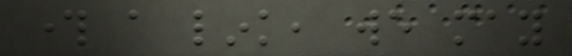through a link, we may
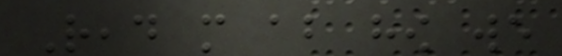Read more about how we
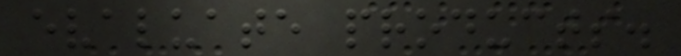evaluate products.
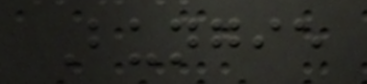Bungie
